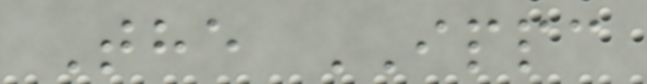The IPPC
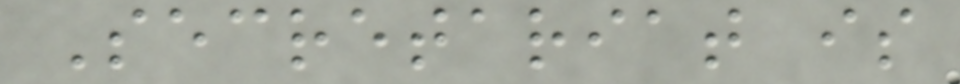Secretariat is
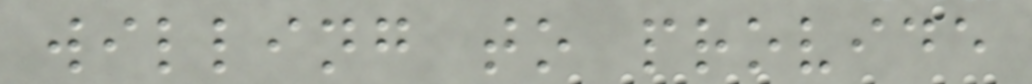willing to provide
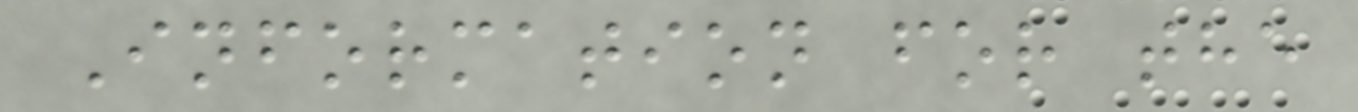Information for the
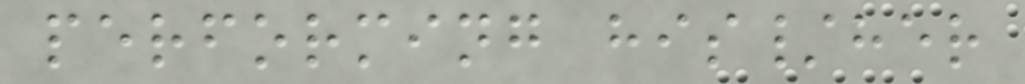performing his/her
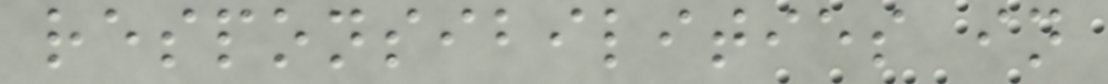responsibilities in
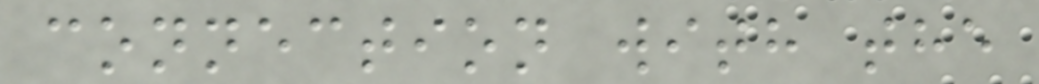connection with the
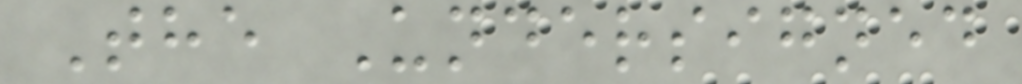The Undersigned
